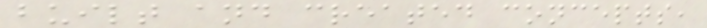built and created concepts,
